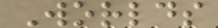Worlds
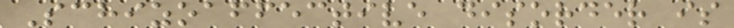Schizoaffective disorder is
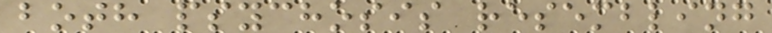both psychosis resembling
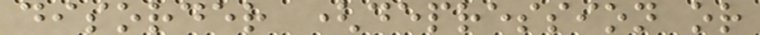disorder (depression or
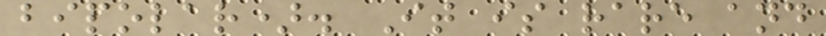bipolar). It is rare and
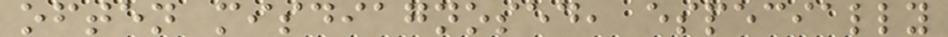often misdiagnosed, especially
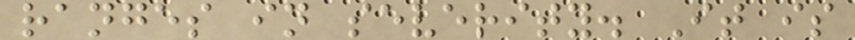ranges in severity. It is
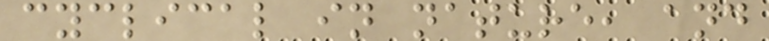cyclical in nature, and
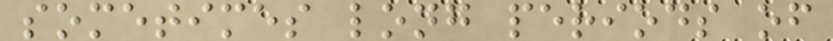sometimes long periods of
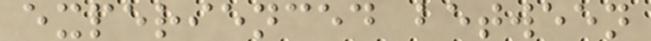experienced between
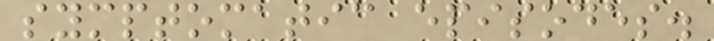symptomatic episodes.
